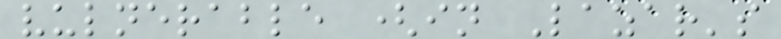vulnerable (in Lazar's
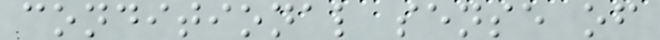conditional sense of
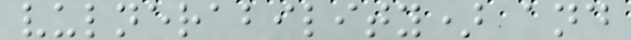vulnerability) and
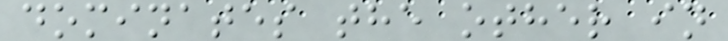dominates the other in
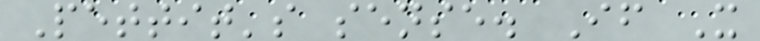Pettit's sense. If X
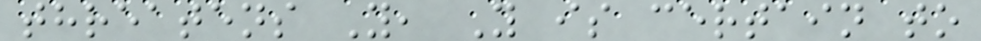threatens Y, Y is certain to
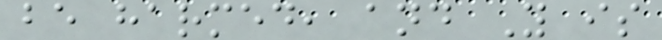be harmed, and Y is
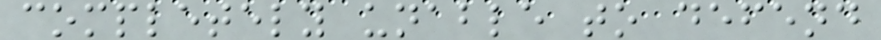completely unable to defend
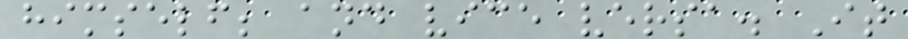himself; and vice versa. It
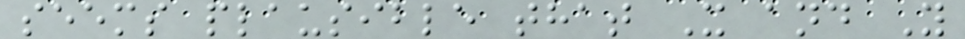seems plausible that X and Y
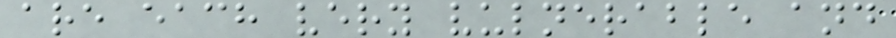are each very vulnerable and
